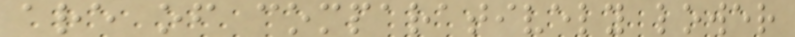are of comparatively lower
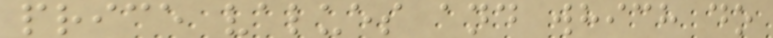price values and which do
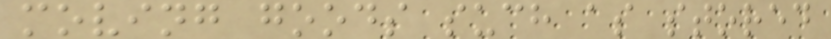moving goods such as stored
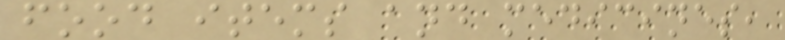food items and medicines,
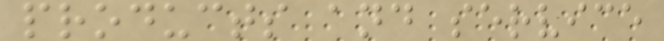products and service
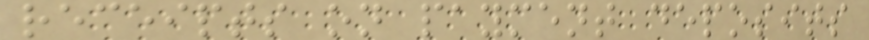receipts on payment deposits
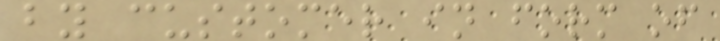by customer in form of
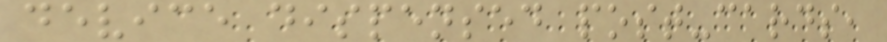device dispensed post-cards,
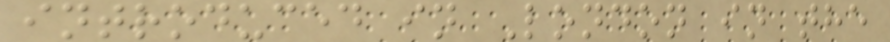introduced in London in the
